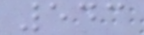543
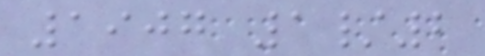1907 1/2
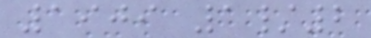1909 1/2
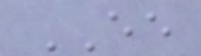EE
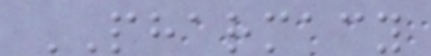PHARMACY
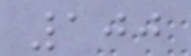100
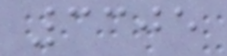3305
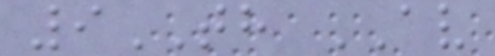9TH AV
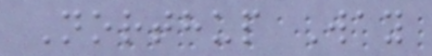Northup Way
